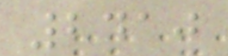2410
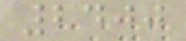2400
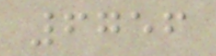6756
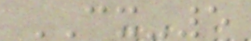CX-5
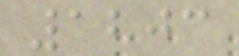1203
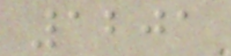1201
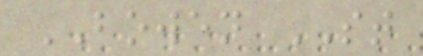BOWEN ST
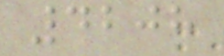4208
